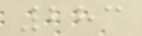283
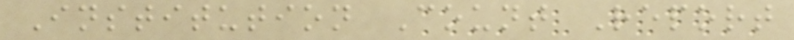Institution Count Report
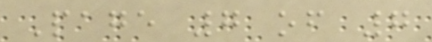Page 7 of 7
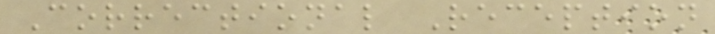Correctional Reception
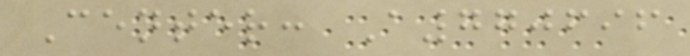Center: A770696
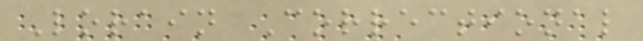Lorain Correctional
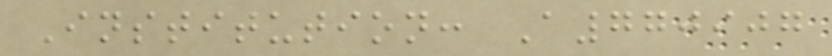Institution: A770907
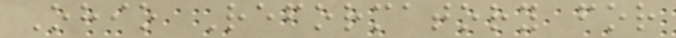Ohio Reformatory for
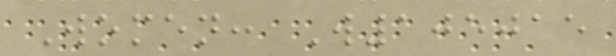Women: W105015
